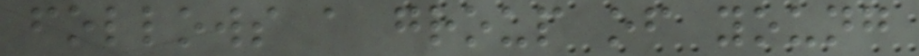follows a group of young
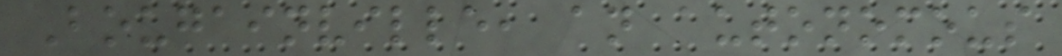Bougainville, an autonomous
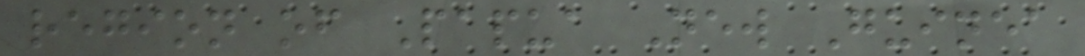region of Papua New Guinea
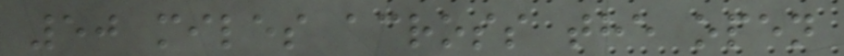50 miles across the open
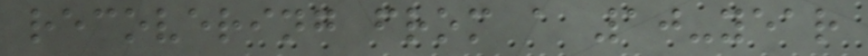recovering from a 10-year
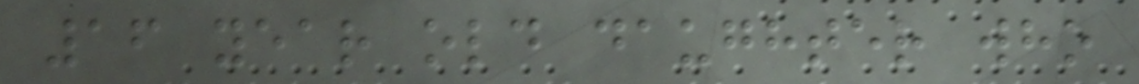16 year old daughter who
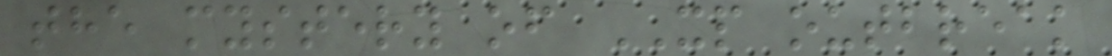the mystery of XP outbreak
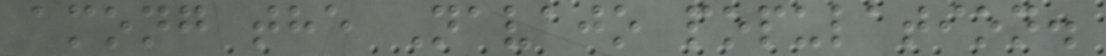among the Navajo population.
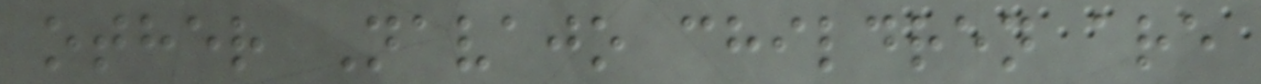other Navajo children are
